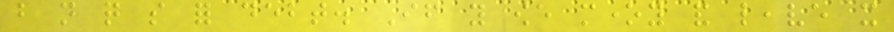but not quite so for debt. If you owe money and leave it
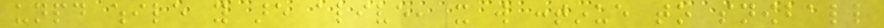unpaid while you are alive, it will continue to snowball
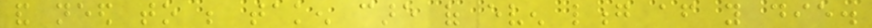and need to be taken care of even long after you die.
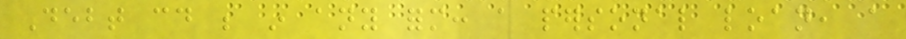Debt could be in any form: a personal loan, a
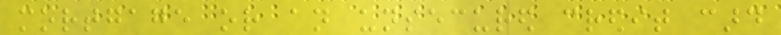mortgage or an unsecured credit card
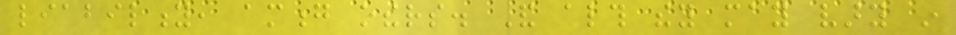liability, among others. And although they may vary in
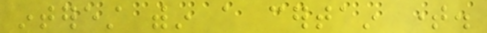interest within a certain time.
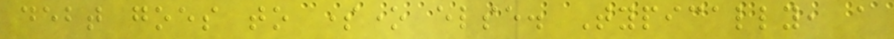debt goes to someone else. Typically, a
